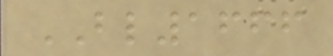BL1666
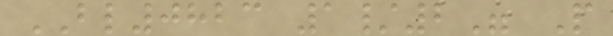BL0823 1/2" P
